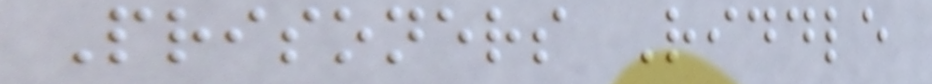Prisoners Riddle
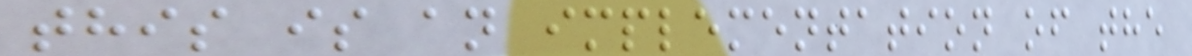this is an implementation of the
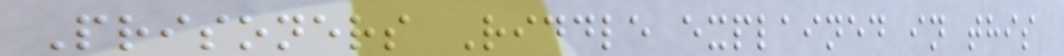Prisoners Riddle explained in this
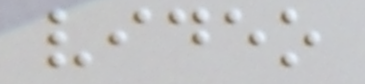video
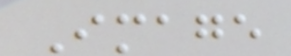Image
